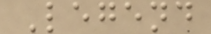Legend
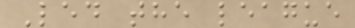Led the league
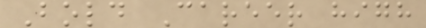Bold Career high
